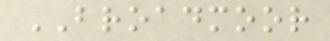BROADMOOR
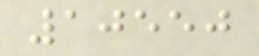10550
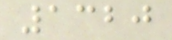1320
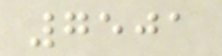7501
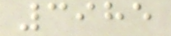3985
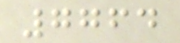7764
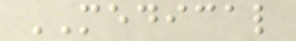MEDICAL
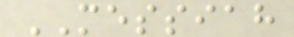MESSIAH
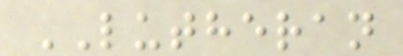LUTHERAN
